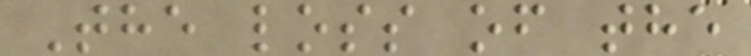The loss of the
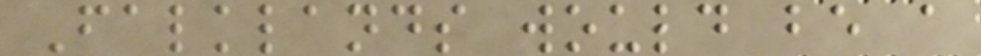Falklands would be a
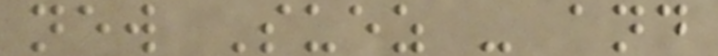new Suez - and
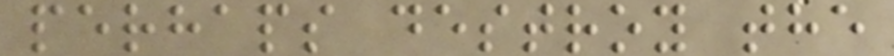perhaps destroy the
